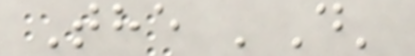The 'D'
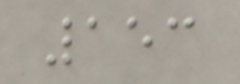153
